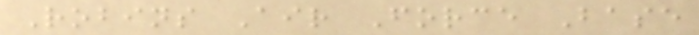Robins Air Force Base
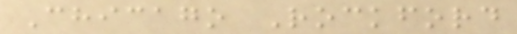Chicago Rockford
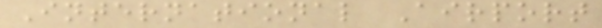International Airport
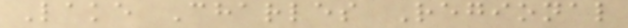Lake Charles Regional
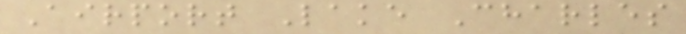Airport Lake Charles
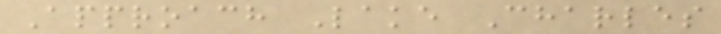Approach Lake Charles
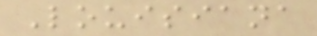Louisiana
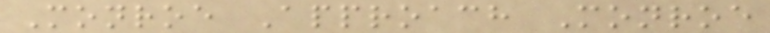Monroe Approach Monroe
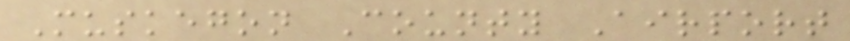Muskegon County Airport
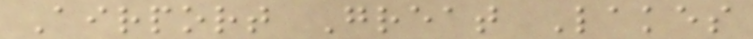Airport Great Lakes
